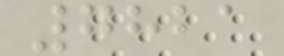7821
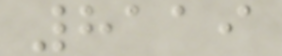8119
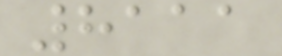8111
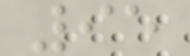95
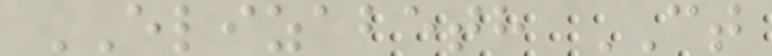ELIZABETH CT
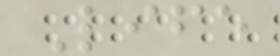Life
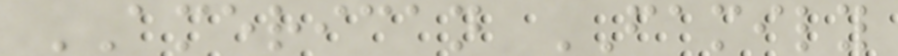AMERICAN FAMILY
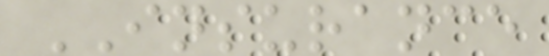INSURANCE
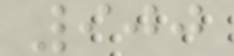900
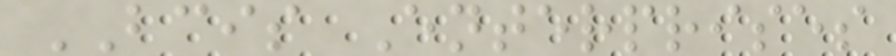BCIS Enterprises
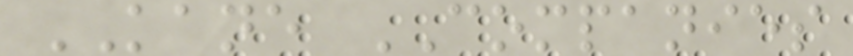KANE COMPANIES
